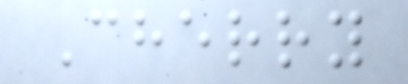Cherry
